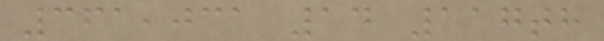361,031 14 117th
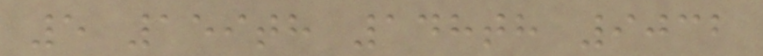5 159th 148th 9032
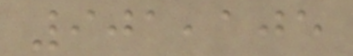901,105
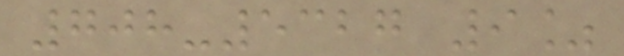708-5327 9%
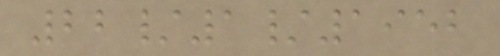22/1/1952
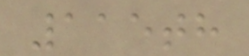115th
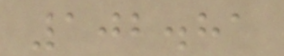102.81
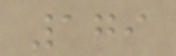179
